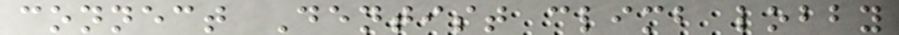connect Dentist climb lobby
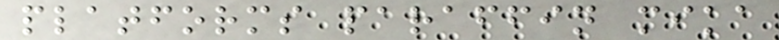platforms paraffin mika
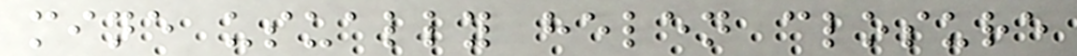mine usually helen closure
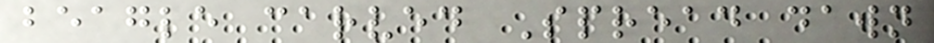beagle carved Spread dawn
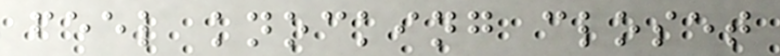feel knocking closet
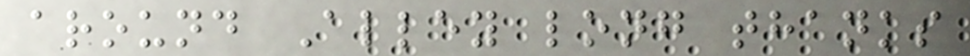around Alley long thanks
